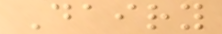Dairy
